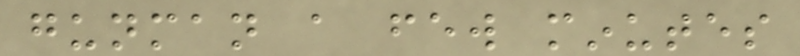gunman a few minutes
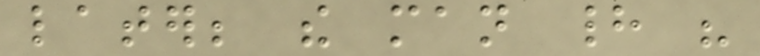later; the man had his
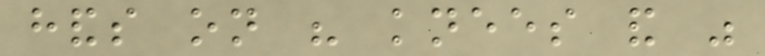hands on his knees and was
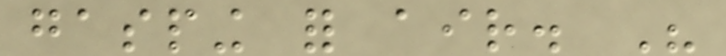gasping for air. His
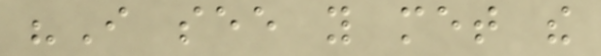"I see you met the
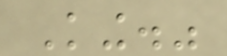King."
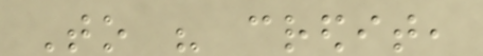To his credit,
